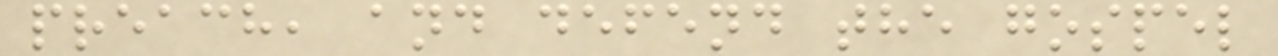preach, and defend the gospel
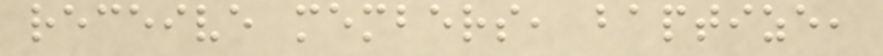receive members, baptize,
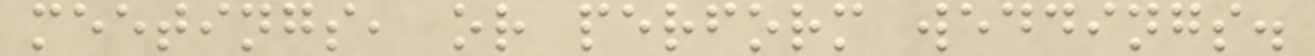meetings, or perform weddings.
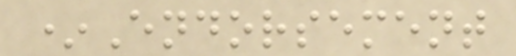*Endorsement
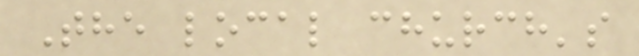The local church's
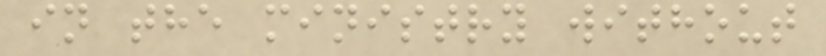in the ministry without
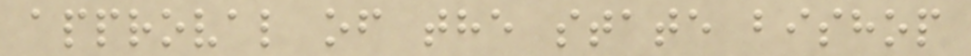approval of the state bishop
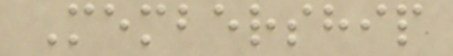Membership
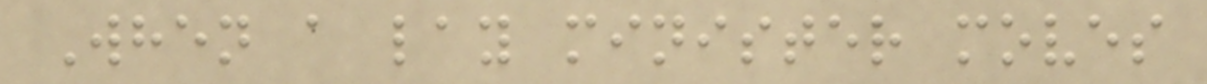When a lay minister moves
